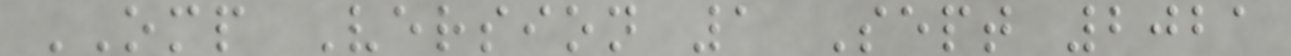OMP Version 1 Sept 2021
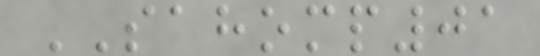SAHOMP01
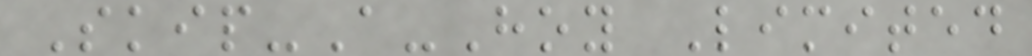Skip-A-Hoy Limited
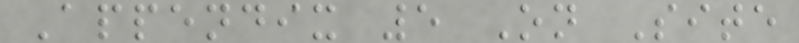Appendix 5 On Site
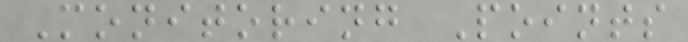Monitoring Points
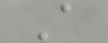A
